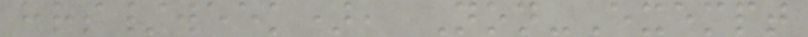hrs/week), Non-Exempt
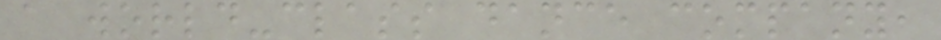a world-class dance company,
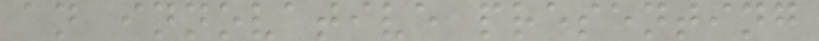an innovative presenting
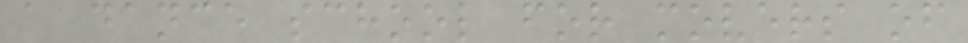a dance school for movers of
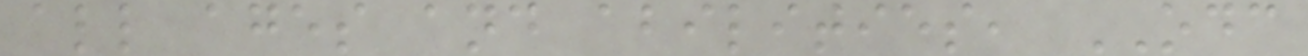all ages and abilities, ODC
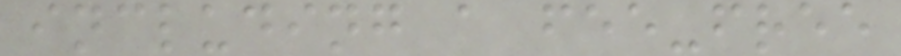including a fee-free
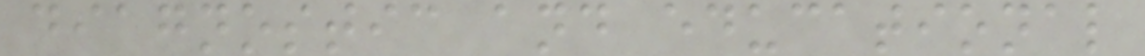diagnostic and educational
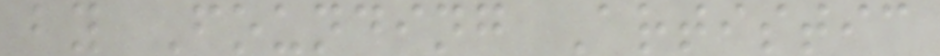by Founding Artistic
